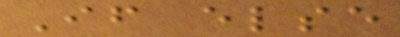If else
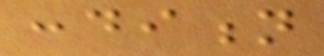condition
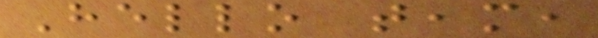Hello team,
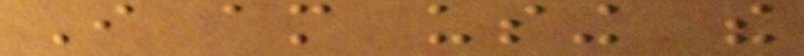I am using the
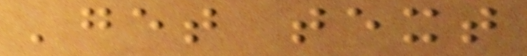'get text
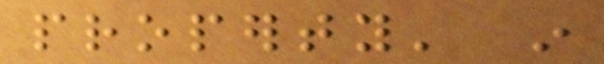property' in
